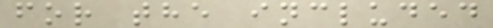for the included
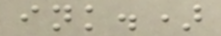ink.)
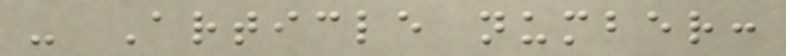- Article number:
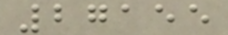27155
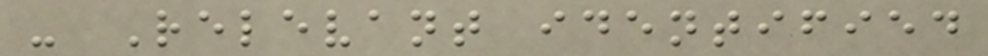- Relevant identified
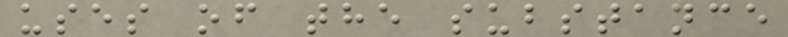uses of the substance
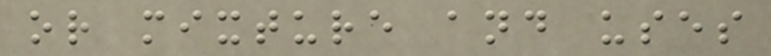or mixture and uses
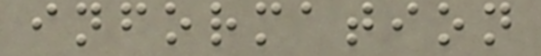information
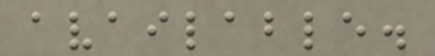available.
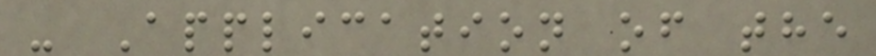- Application of the
